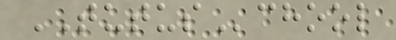TUTUSchool
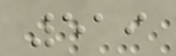519
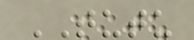TUTU
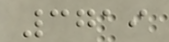3719
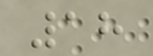18
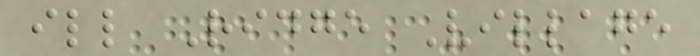ill Ridge Village
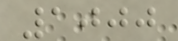1000
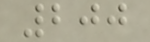200
